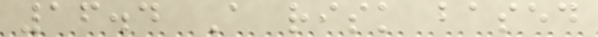16.4 A risk based
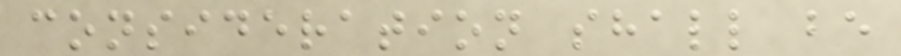consideration shall be
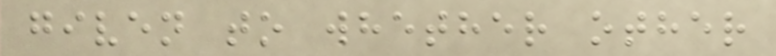given to whether other
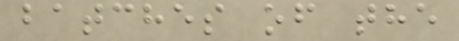batches of the
